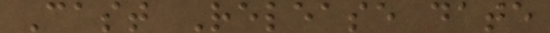Cast Release date
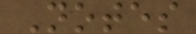Notes
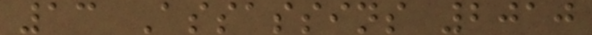13 Assassins 2010
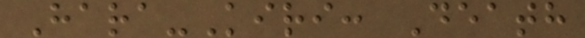Hara-Kiri: Death
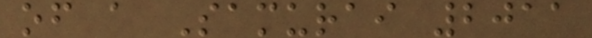of a Samurai 2011
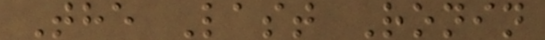The Last Ronin
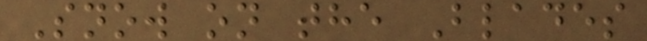Snow on the Blades
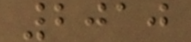2010
